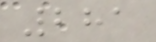281
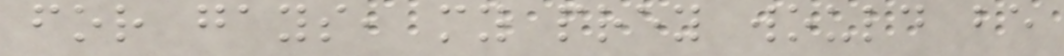for gays, my prey would be
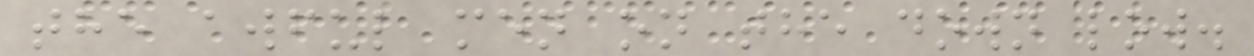the awful men on the down low.
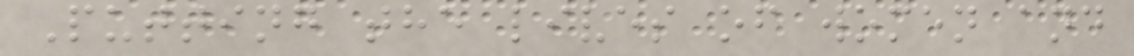Putting the lives of women and
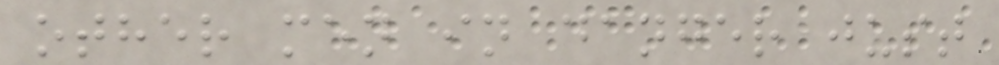other men in danger just
